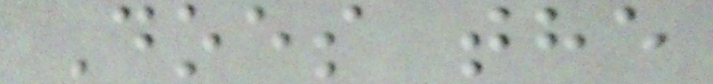Does the
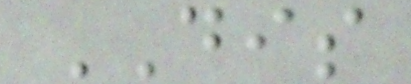DIS
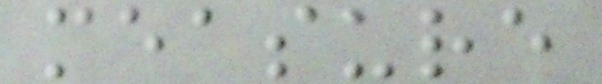measure
